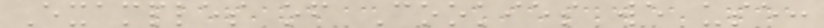Examples of Cookies we use:
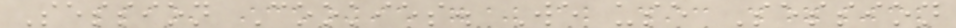Session Cookies. We use Session
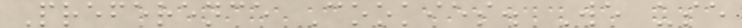Preference Cookies. We use
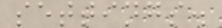settings.
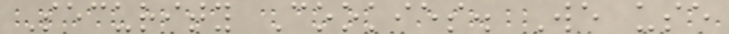Security Cookies. We use
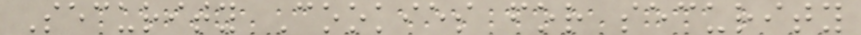Security Cookies for security
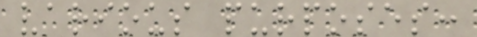various purposes:
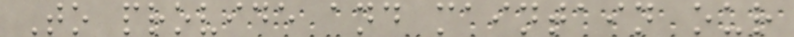To provide and maintain our
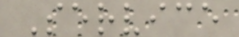Service
